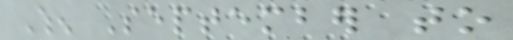When September to
